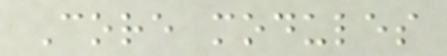Core modules
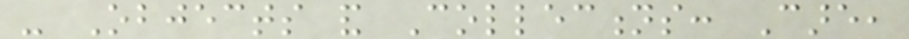- Objects and Collections: Care,
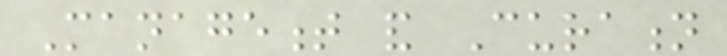Management and Curation
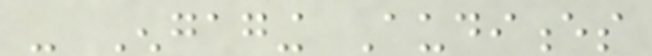- Engaging Audiences
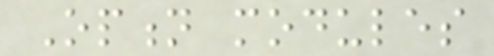Option modules
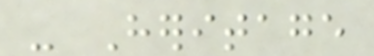- Heritage
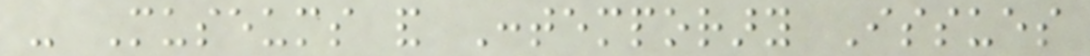- Museums and Contemporary Issues
